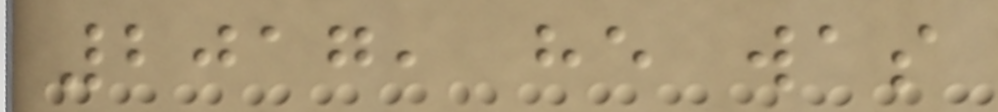2017, he was
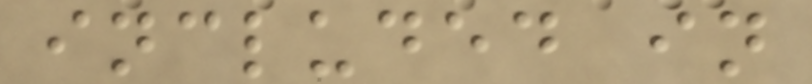included in
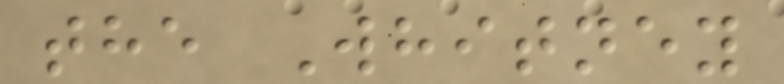the Whitney
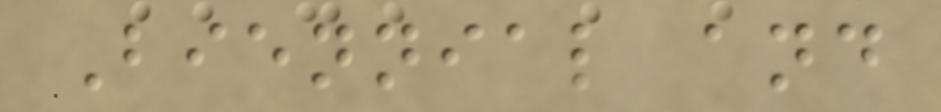Biennial and
